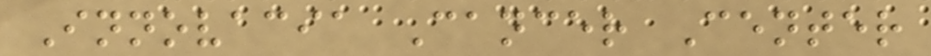Innovacia Cancer Center
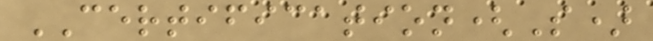CERTIFICATION(S)
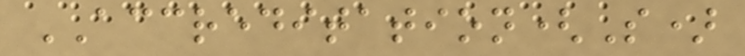ACCREDITATION(S)
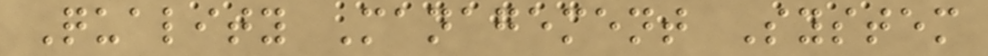Quality Management System
